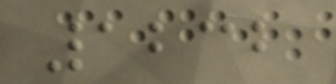1232
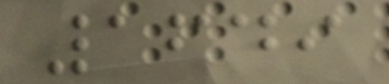1649
